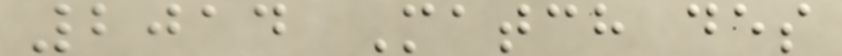2014 Match des
